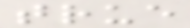true
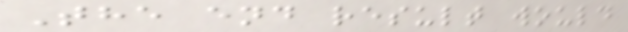The end result would
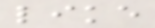like
